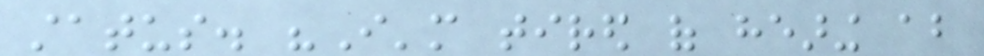status. "I'm tired of hearing about
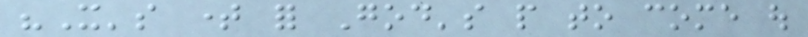"It's time for God's people to come out
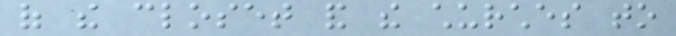of the closet and the churches to
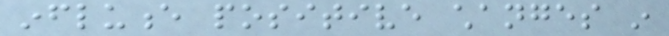influence positive changes in
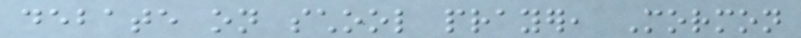debate on school prayer, Mormon
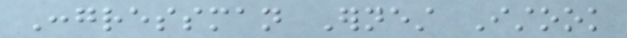Congressman Ernest Istook
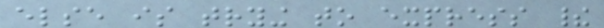else is trying to express their
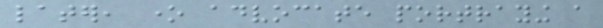later, one advocate portraying a
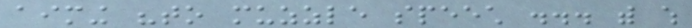aiming "to muzzle speech ... with which
